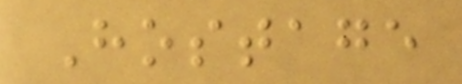Hostage
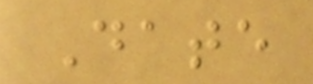Date
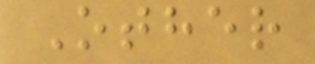Other
